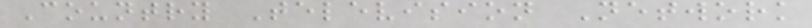Country Television Network
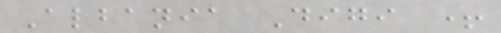Albania Digi +
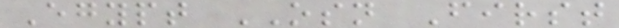Egypt OSN First
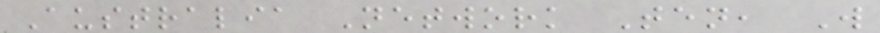Australia Network Ten, W
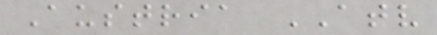Austria ATV
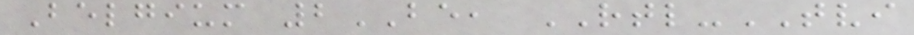Belgium 2BE, RTL-TVI
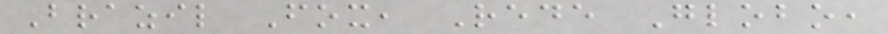Brazil Fox, Rede Globo,
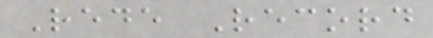Rede Record
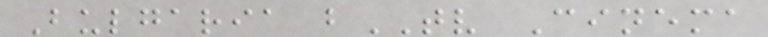Bulgaria bTV Cinema
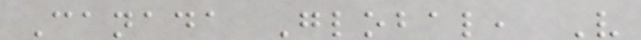Canada Global, V
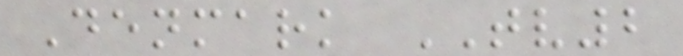Denmark TV2
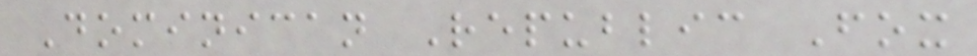Dominican Republic Fox
